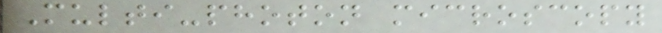Multi-photon microscopy
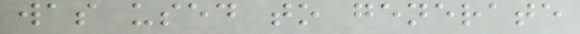was used to generate
